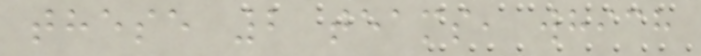these 2 teams, which
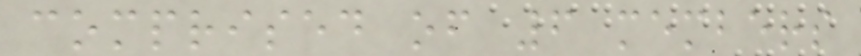comprised of 6 members
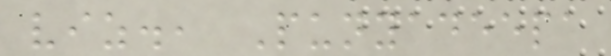viz., Punyadeepa
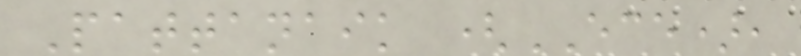Pattanaik (ECE),
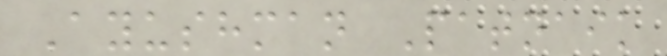Ayushman Patnaik
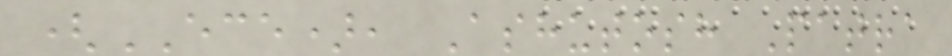(ECE), Ashutosh Patra
